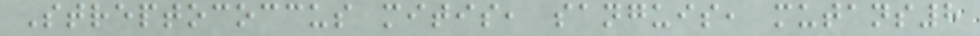Streptococcus mitis, sanguis, mutans8
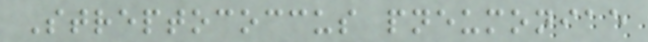Streptococcus pneumoniae
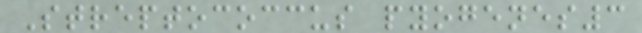Streptococcus pyogenes3
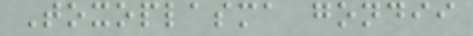Toxoplasma gondii
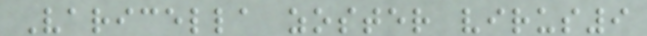Varicella zoster virus9
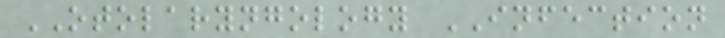OTOLARYNGOLOGY INFECTION
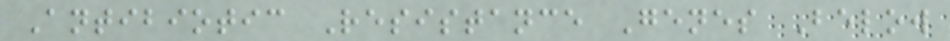Antibiotic Resistance Genes Below
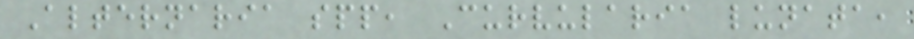Alternaria spp, Curvularia lunata,
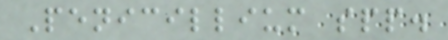Penicillium spp.
